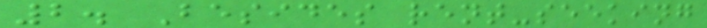2. Besides rent-seeking
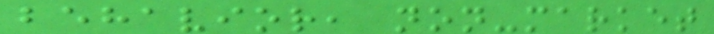behavior, non-market
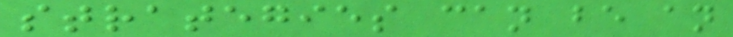strategies can be an
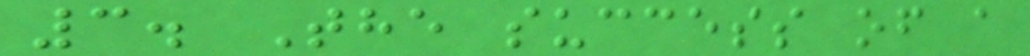3. The success of a
